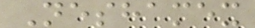Neshamex
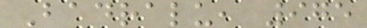Badralu, 975
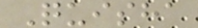Quisha
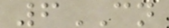6CN
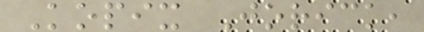Kopix Jorick,
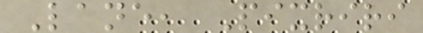Lane, Pixriri
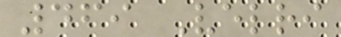469 Velri
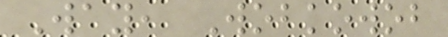Way, Wobkowob
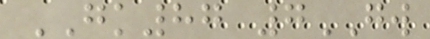GK87 7GW
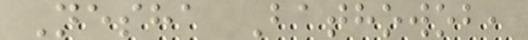Nesha Bathowob,
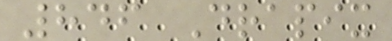846 Drapix
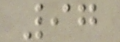97
